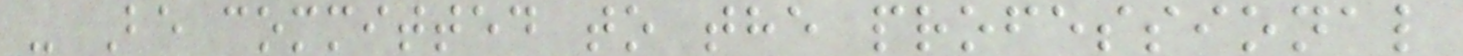- Be committed to the professional
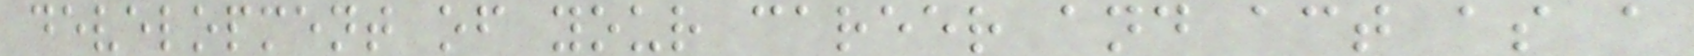development of your career and act as a
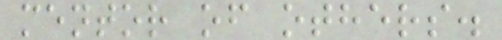mentor of others.
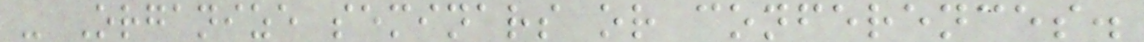- Organize seminars or conferences.
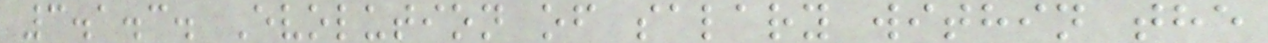3.1.3. Evolution of salary within the
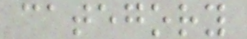category
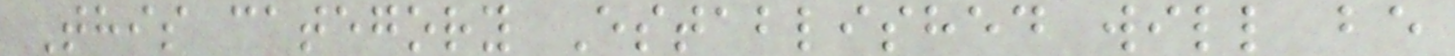This category Established will be
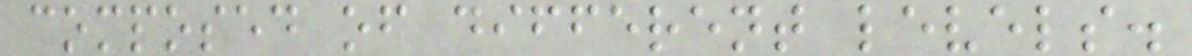composed of different levels.
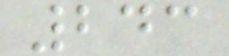243
